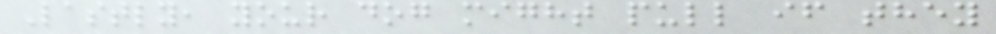Lastly, your dog might pull if they
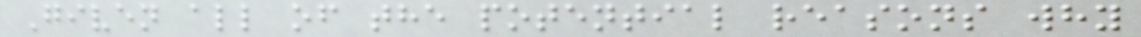Given all of the potential reasons why
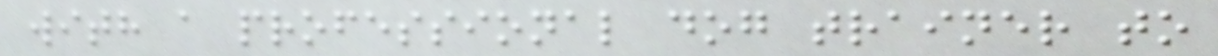with a professional dog trainer to
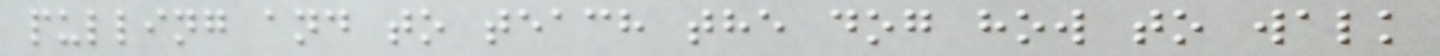pulling and to teach the dog how to walk
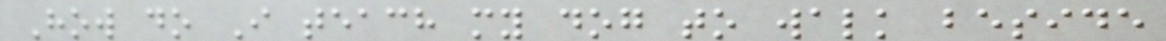How do I teach my dog to walk beside
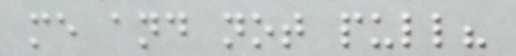me and not pull?
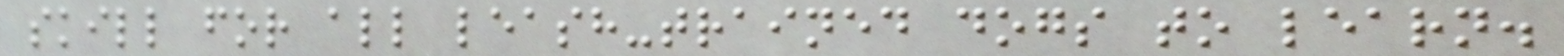skill for all leash-trained dogs to learn.
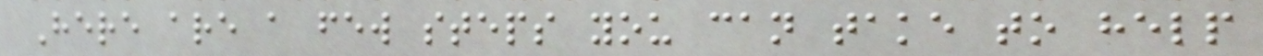Here are a few steps you can take to help
